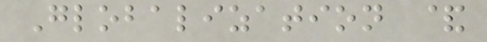Globalization &
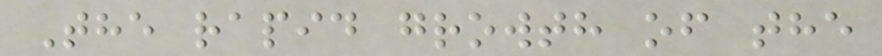The rapid growth of the
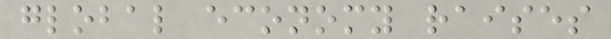global economy raises
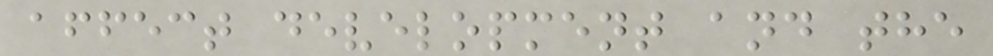affect development and the
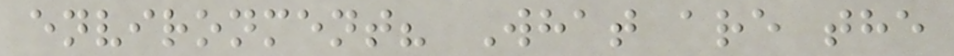environment? What are the
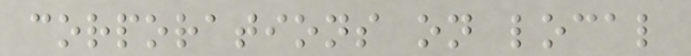corporations on local
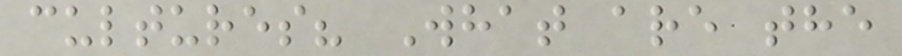cultures? What are the
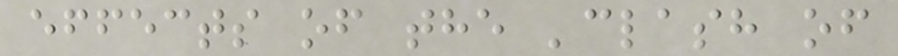effects of the 'clash of
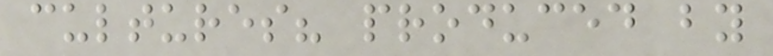cultures? produced by
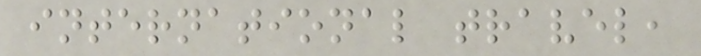international travel,
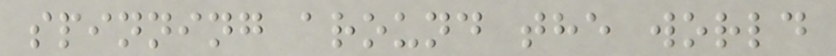spinning around the world
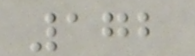172
